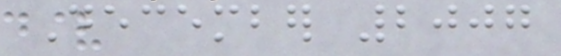December 2007
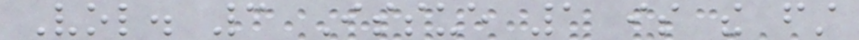Vol. 3 Issue 1 is the first
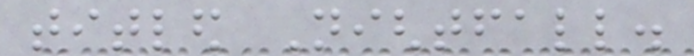titled Nightfall.
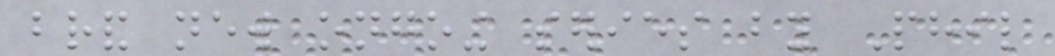brand new ongoing series by Phil
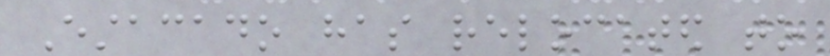Estacado has relocated to
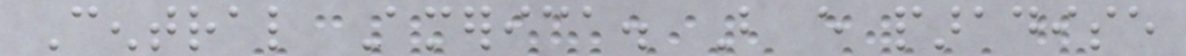Central America. But every paradise
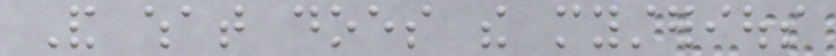And what does the mysterious
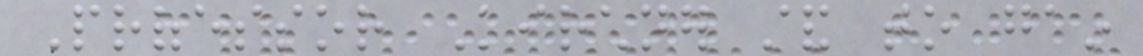Professor Kirchner stand to gain
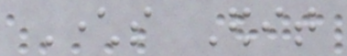Characters Edit
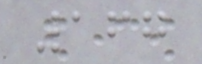167
